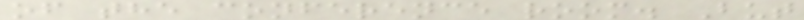of the conference room. But
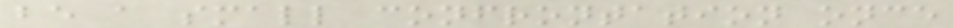be a small confrontation once
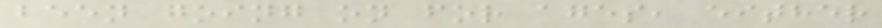been going on for ages, either
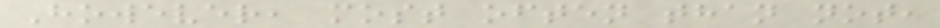However, most often than not,
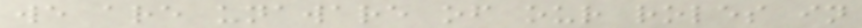we are unaware of our roles in
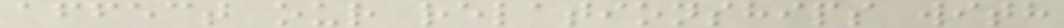affect our relationships with
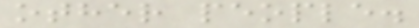other people.
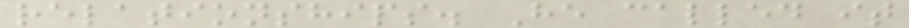relationships. He called it
